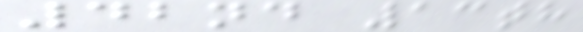42nd 13th
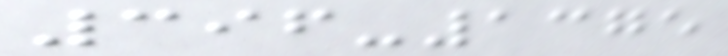396-1375
